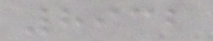8932
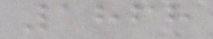1868
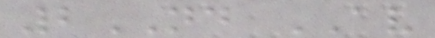2ND AV
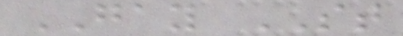GAY ST
